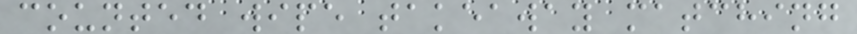counted wipe takeaway matching
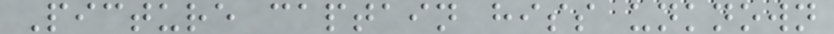Picture captain hiss unknown
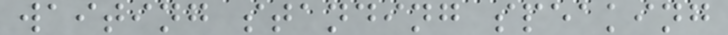waiting standing speaking
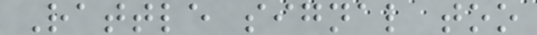Rattle signal too
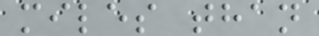miles than
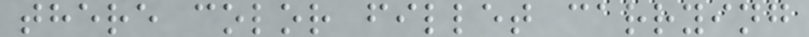there color fillet carrying
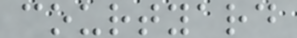courtyard
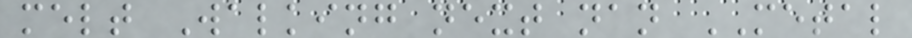melt Walking next nan METAL
